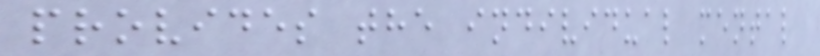provides the individual mental
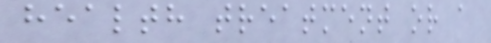health treatment or a
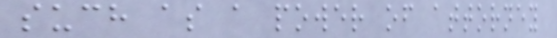such as a power of attorney
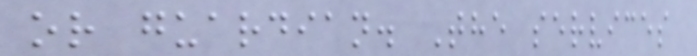or guardian. The services
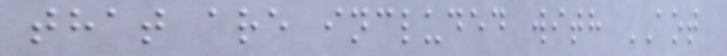that are included with AOT
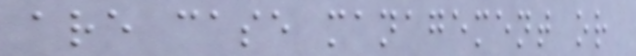are case management or
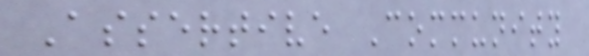Assertive Community
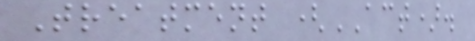Treatment (ACT).
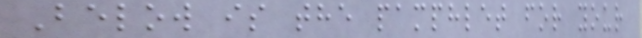Below is the pamphlet for your
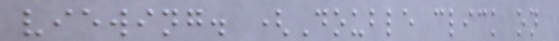viewing. (Double click on
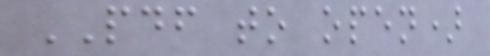PDF to open)
